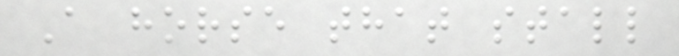A horse that stall
